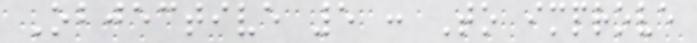Objective 5 : To improve
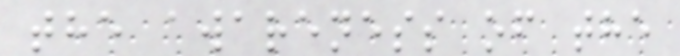the awareness of the
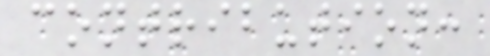contribution:
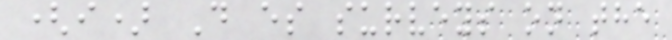(i) D es surveys on the
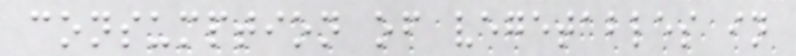consumption of vegetables in
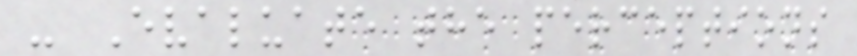- Evaluate the perceptions
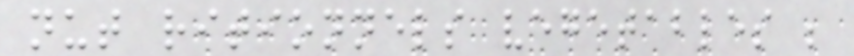nut ritionnels vegetables ;
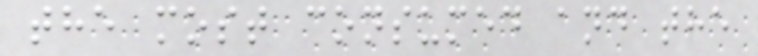the most consumed and the
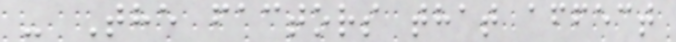- The factors that affect
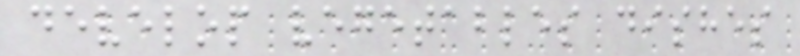develop vegetables dishes
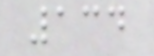134
